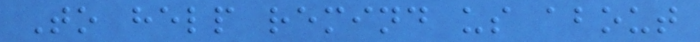To help remind us about
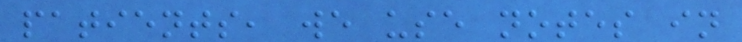patients, we use notes in
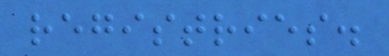registries.
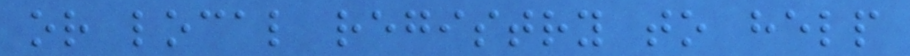or local registry to help
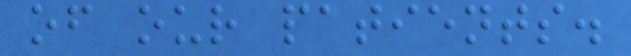of our patients.
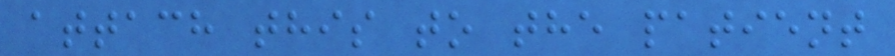attach this to the patient
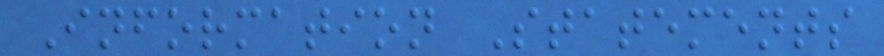Information Statements
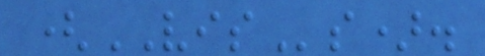(VISs).
